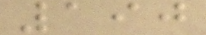190
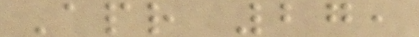Apr 27,
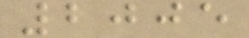2005
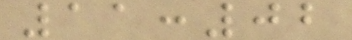11:02
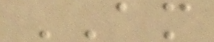AM
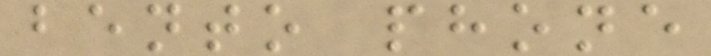bento phone
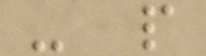- p
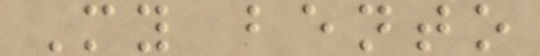My bento
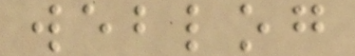weblog
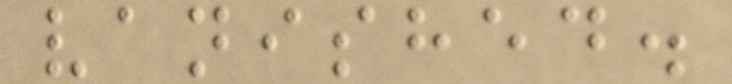vanished.
